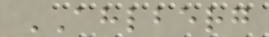AHLBERG
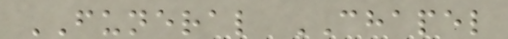FUNERAL CHAPEL
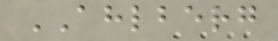AHLBERG
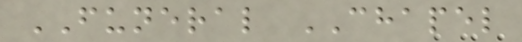FUNERAL CHAPEL
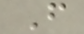F
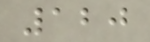120
